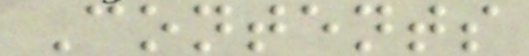Contents
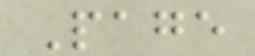Page
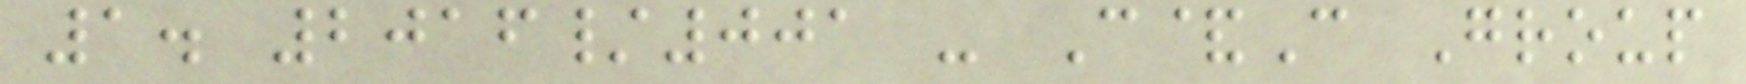1. 2016/001 - C&C Group
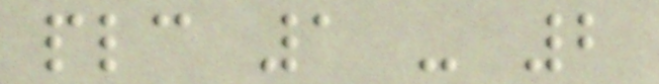plc 1 - 2
